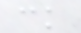ck
